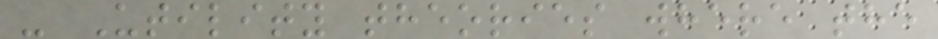- Utility theories where the
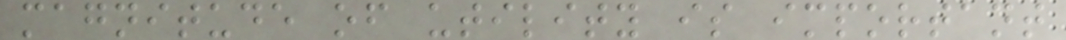magnitude of utility is important
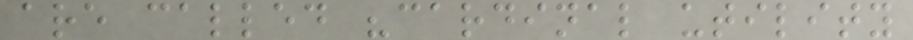are called "cardinal utility
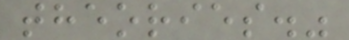theories."
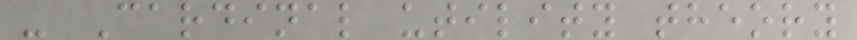- Cardinal utility theory
